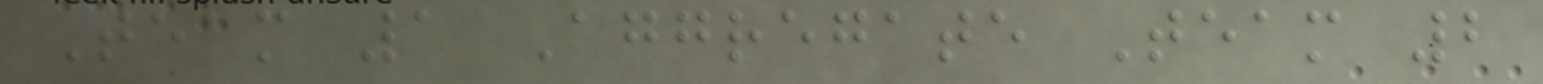Team 1 Aggregate Team 2
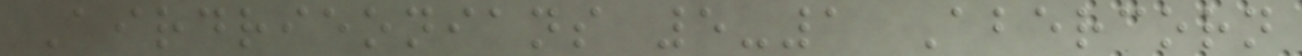Airdrieonians 5-1 Abercorn
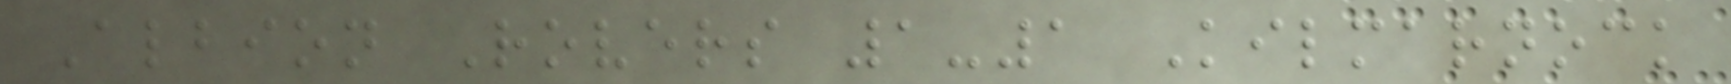Albion Rovers 1-1 Kilmarnock
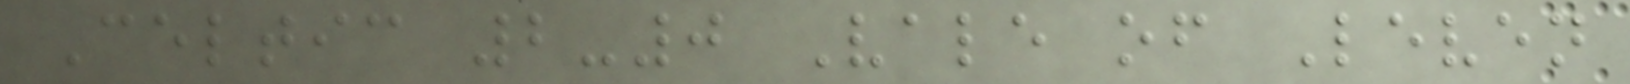Celtic 2-0 Vale of Leven
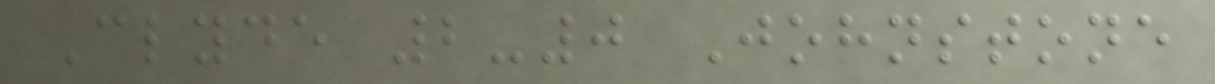Clyde 2-0 Johnstone
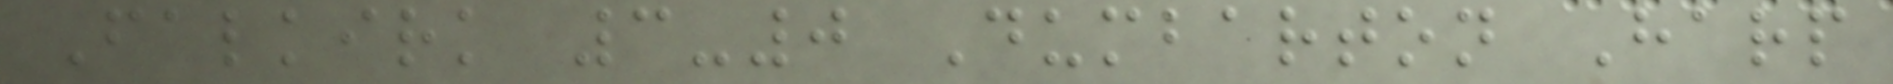Falkirk 3-0 Dumbarton Harp
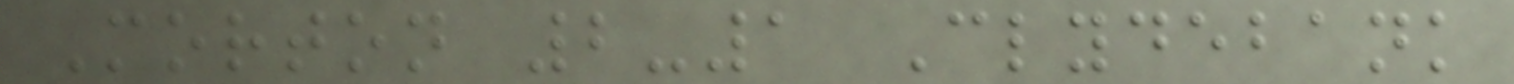Morton 2-1 Clydebank
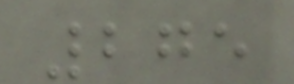275
